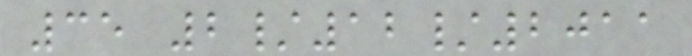35 2/12/2011
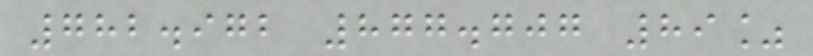782.972 877.707 89%
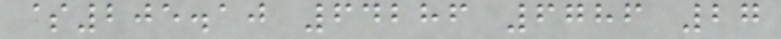$205.10 64286 6786 27
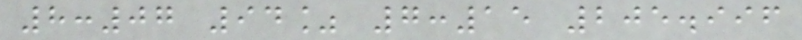8:07 94% 7:15 205.996
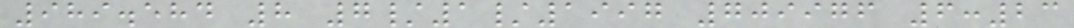989.584 8 7/1/1997 709976 6:23
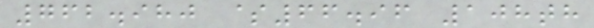762.980 $66.96 108th
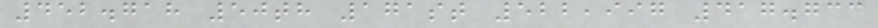452.718 50th 171st 522,997 417.733
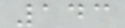143
